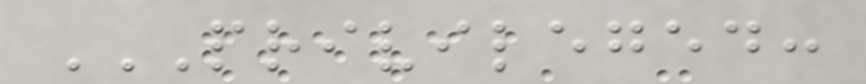PRIVILEGED:
